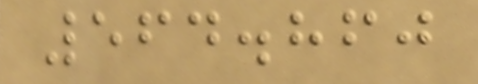564.860
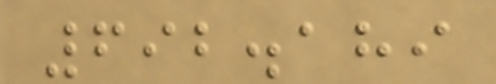692.189
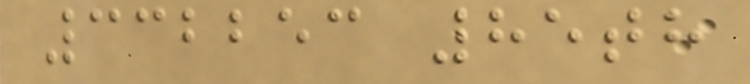332253 85th
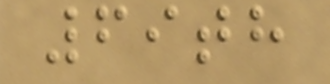69th
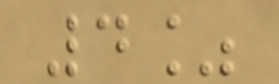4%
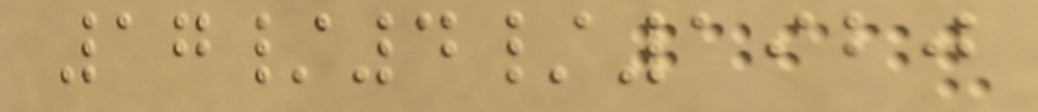17/4/1920
